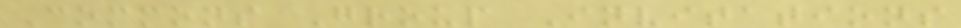Commons Group Invitations
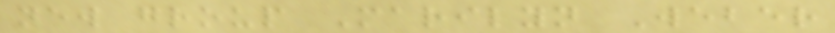new group Marilyn Weber
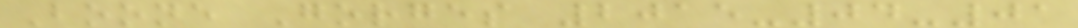Boone Gorges 2015-04-01
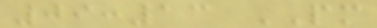09:13 PM
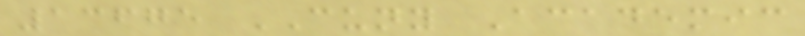13675 CUNY Academic
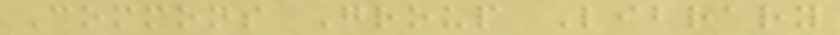Commons Group Library
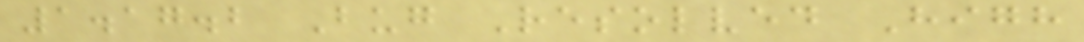1.17.2 Bug Resolved High
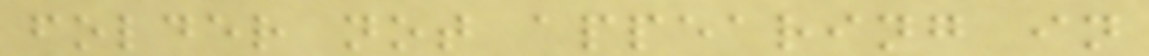folder not appearing in
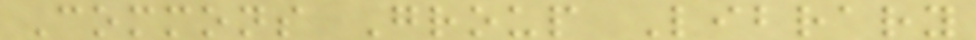Commons Group Library
